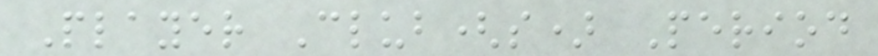Player Club(s) Period
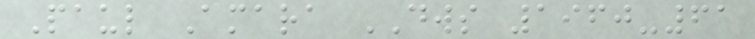Paul Amara DWS 1960-61
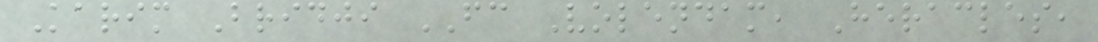Karim Bridji FC Volendam, Heracles,
